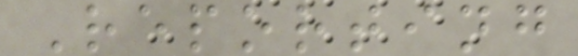Reporting
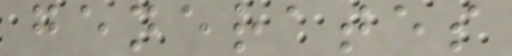generates
